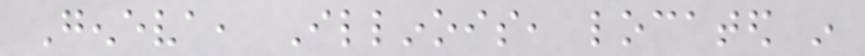Geneva, Illinois, located in
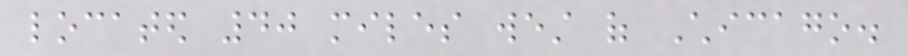located 40 miles west of Chicago.
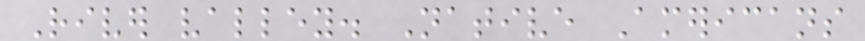River valley. Native Americans
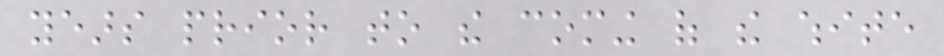years prior to the coming of the white
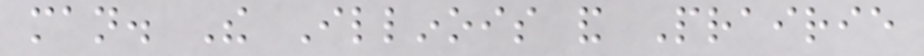man. The Illinois and Prairie
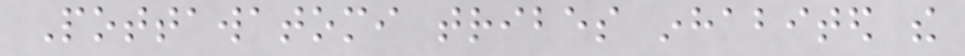Pottawatomi tribes inhabited the
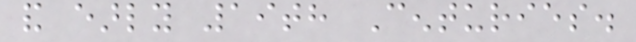and early 19th Centuries.
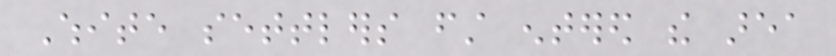White settlers first entered the area
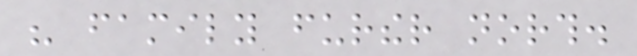his family further north.
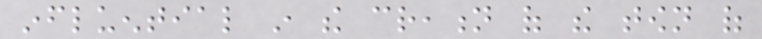influential in the creation of the town of
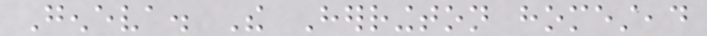Geneva. The Herrington homestead
